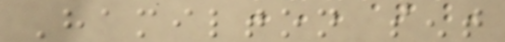Hamilton sent
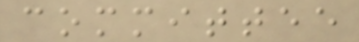committee
